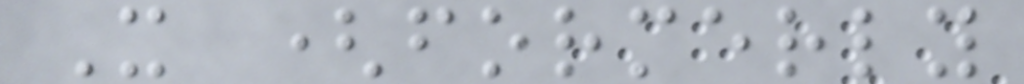X (formerly
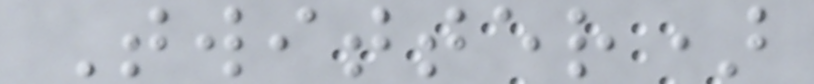Twitter)
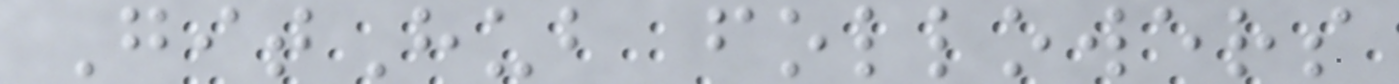GitHub followers
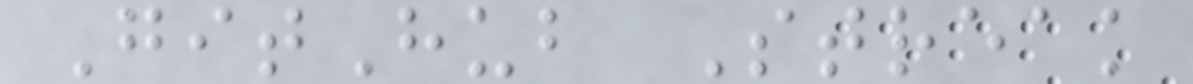GitHub Streak
